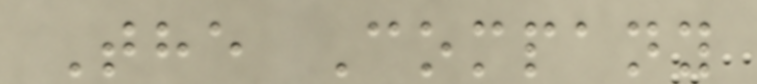The Company
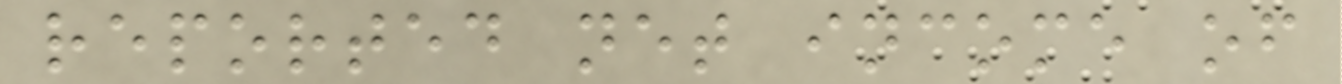reported net income of
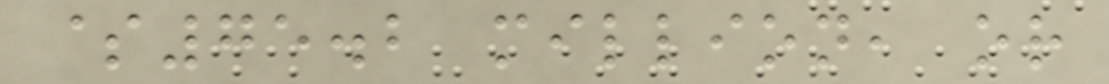$75.2 million, or
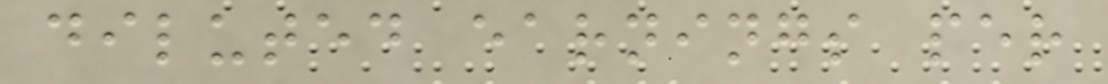diluted earnings per
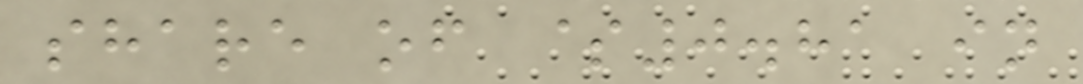share of $0.81 in
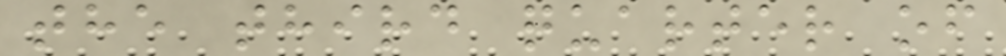the third quarter of
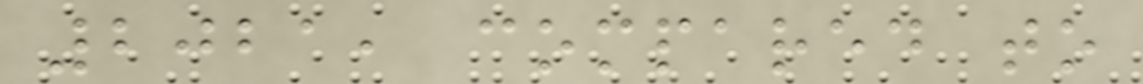2021, compared to
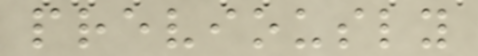previously
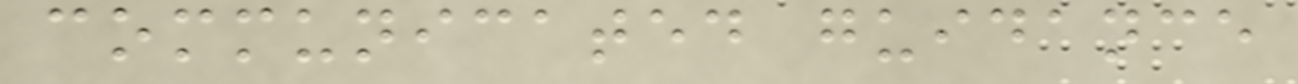communicated guidance
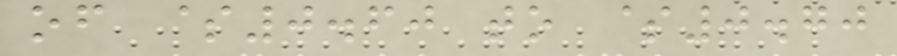of $0.60 to $0.70
